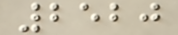2520
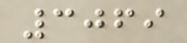3069
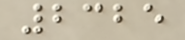2325
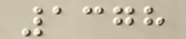1378
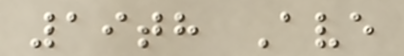19th Ave
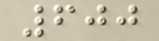600
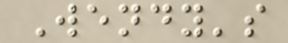Wendy's
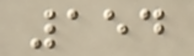154
